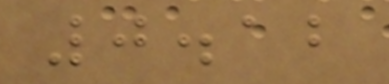0.12
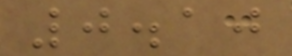0.10
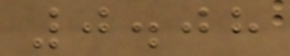0.08
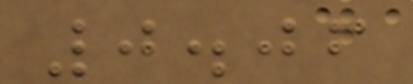0.06
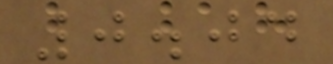0.04
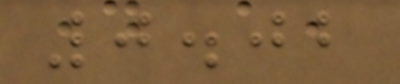0.02
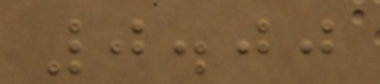0.00
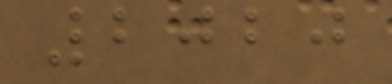2020
